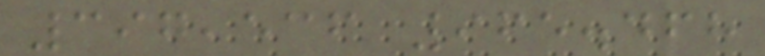397,536 965.468
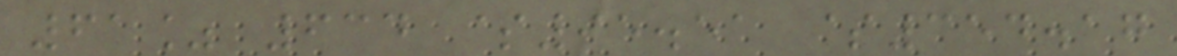61% 634 $95.51 $354.17
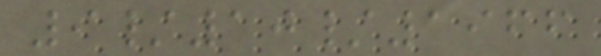9/10/1966
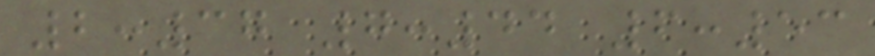2:37 7:44 6:53
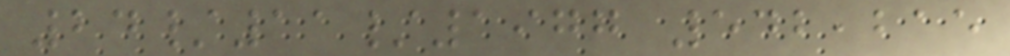24/11/1977 542,215
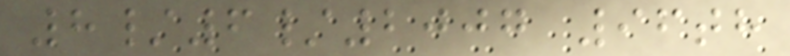8/6/2007 96th
